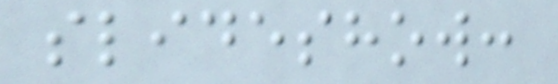slideshow:
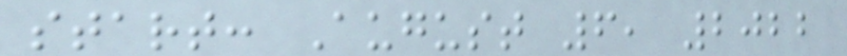start: August 6, 2022
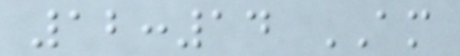12:14 AM
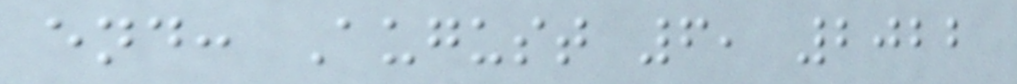end: August 6, 2022
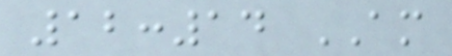12:14 AM
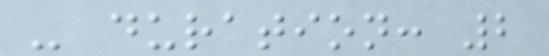- duration: 2
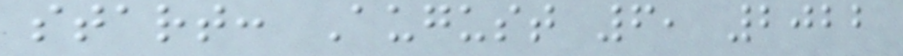start: August 6, 2022
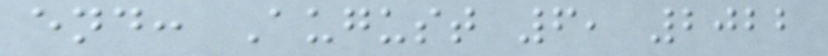end: August 6, 2022
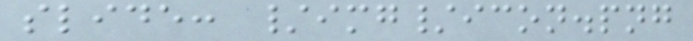slide: /img/icon.png
